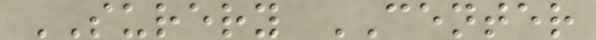SURERY CENTER
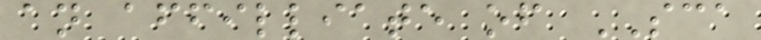an affilliate of SCA
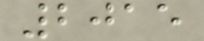2015
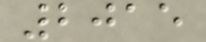2015
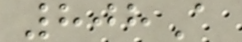808A
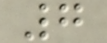7
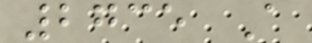2735 A
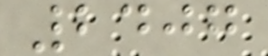2407
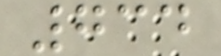734
